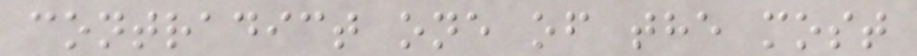contradict one of the most
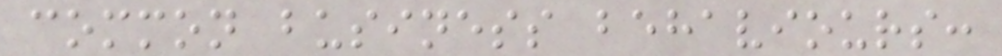common business behaviours:
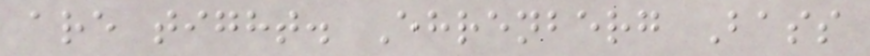are tight. Ehrenberg Bass
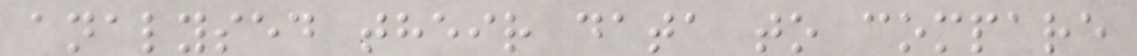analysed their data to compare
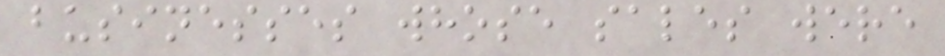businesses whose sales were
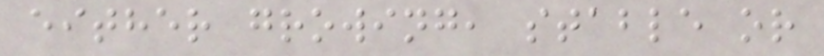either growing, stable or
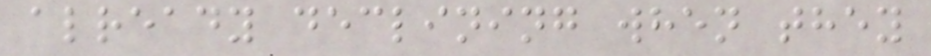already declining when they
